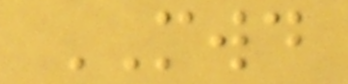MWD
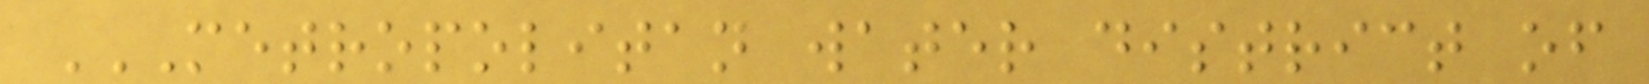METROPOLITAN WATER DISTRICT OF
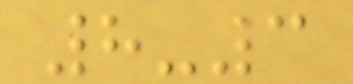8-3
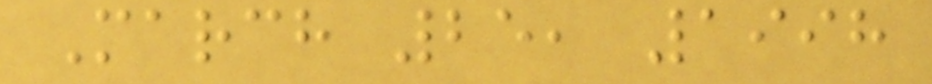March 25, 1998
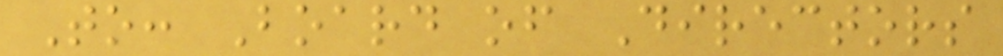To: Board of Directors
